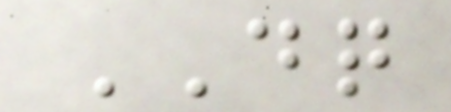DQ
